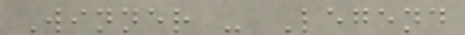Winner - Legend
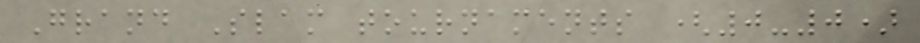Grand Slam tournaments (0-0)
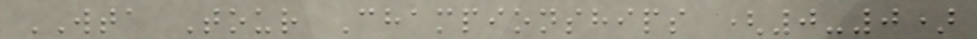WTA Tour Championships (0-0)
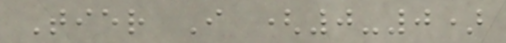Tier I (0-0)
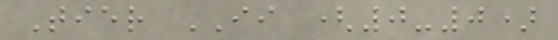Tier II (0-0)
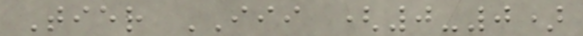Tier III (0-0)
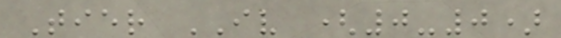Tier IV (0-0)
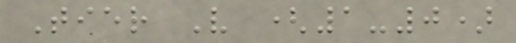Tier V (1-0)
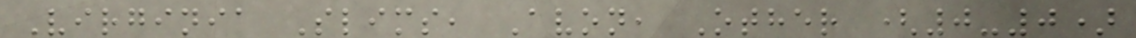Virginia Slims, Avon, Other (0-0)
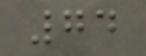74
